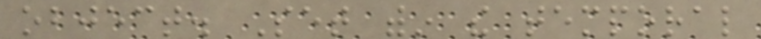object. Set within the temporal
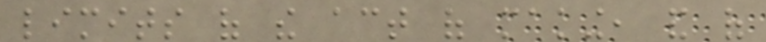limits of the act of making, and of
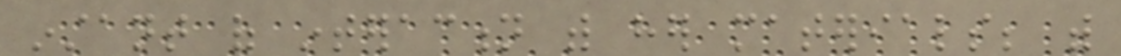instant of interaction with her materials; with
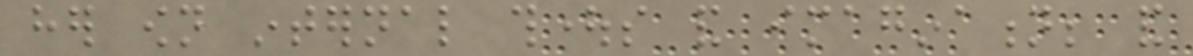her own internal thoughts and imagination; and
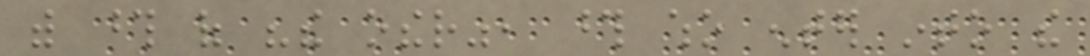with those of "the other", those who enter into the
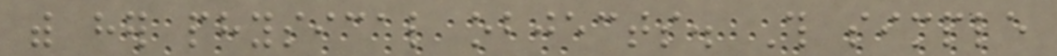with her physical objects. This simple
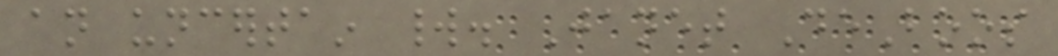an uncertain world. Janet DeBoos
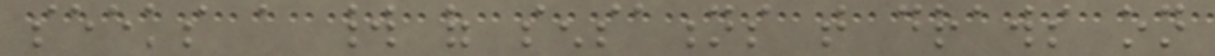seeks a world of sensations that draws on
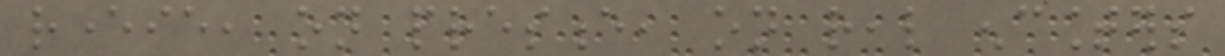reverie, on presence, on real encounters
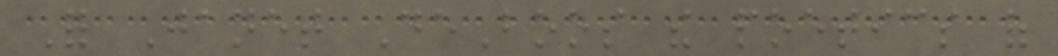For Janet DeBoos the poetics of
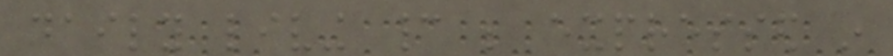daily living cannot be expressed in
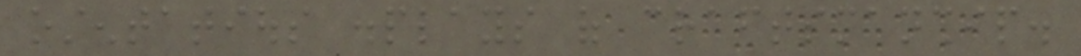ostentatious displays of craftsmanship.
